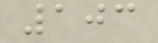103
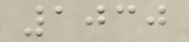1030
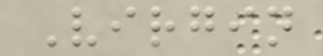Virgin
